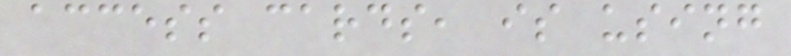access cards, is using
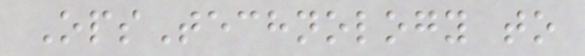OpsTechnology to
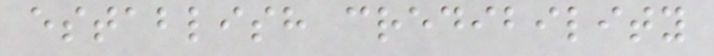establish credibility
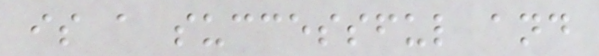is a successful and
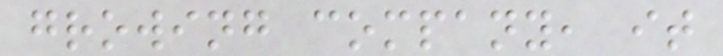growing company, it
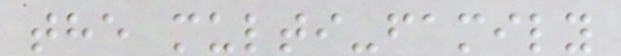the multi-family
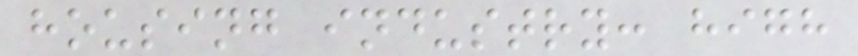housing industry: high
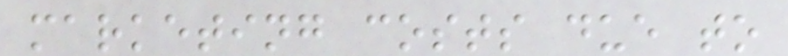marketing costs due to
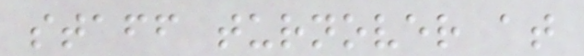staff turnover at
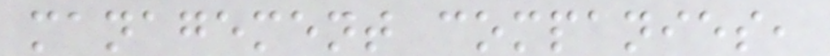management companies,
